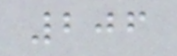206
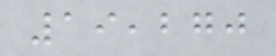19,270
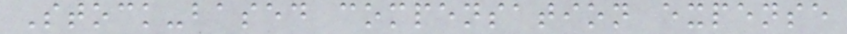Stock-based compensation expense
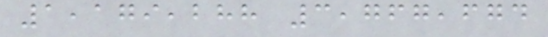1,179,288 3,767,674
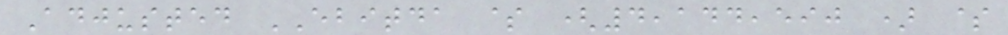Adjusted EBITDA $ (4,144,590 ) $
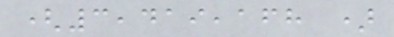(3,419,168 )
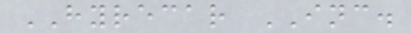HYRECAR INC.
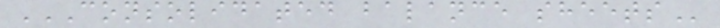CONSOLIDATED BALANCE SHEETS
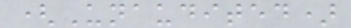(Unaudited)
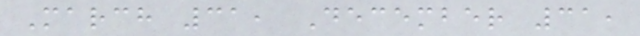March 31, December 31,
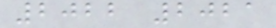2022 2021
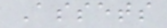Assets
